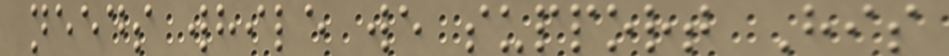needs while we support His
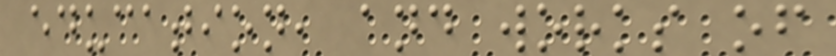education, and works of
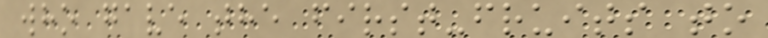who gave the first-fruits to
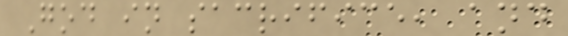God in sacrifice, and
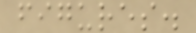figures.
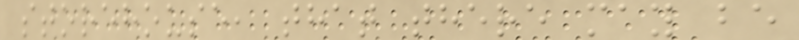storehouse, that there may be
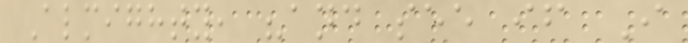Almighty, "and see if I
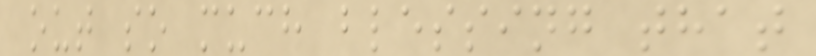out so much blessing that
